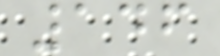146
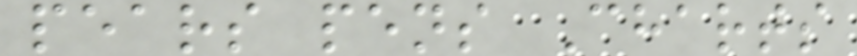pears pens Charts
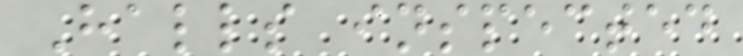Halls inspected
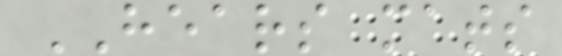HEARS mats
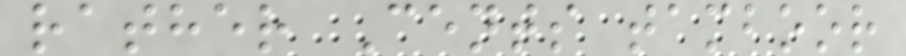rather Cents tamboor
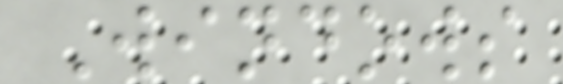Windows
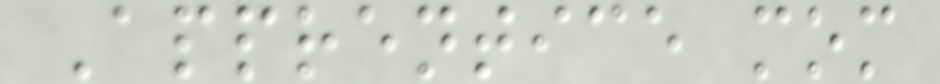Apprentice mom
